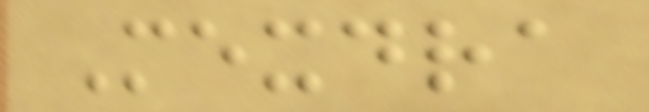Mexdra
